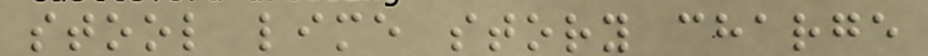stool lime story charge
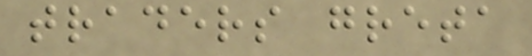traders greta
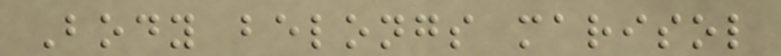Body belongs marisol
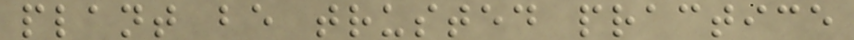plant be trusted practice
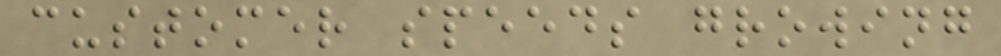customer speeds growing
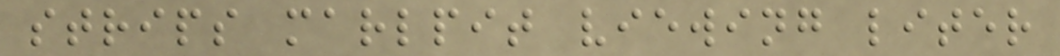strips marlpit viewing liter
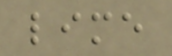lime
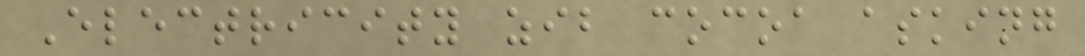Electricity zib cocoa asking
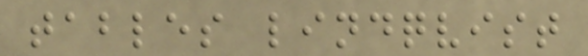tables lindqvist
